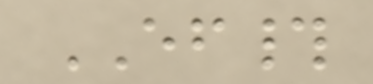EF#
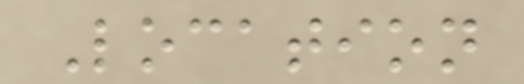Location
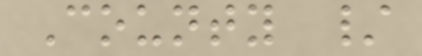County /
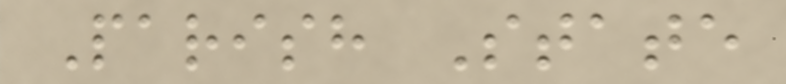Parish State
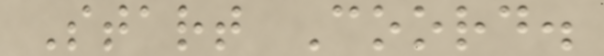Start Coord.
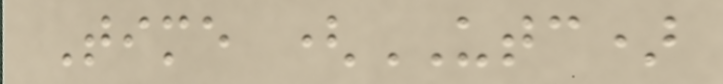Time (UTC)
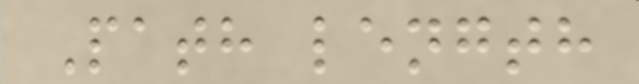Path length
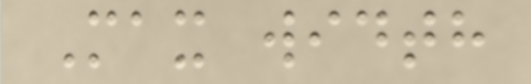Max width
